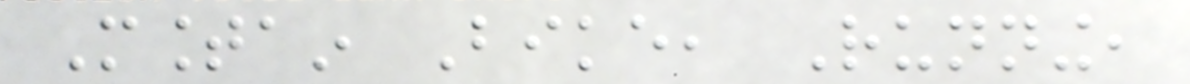Mountain Bike, Running,
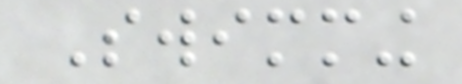Swimming
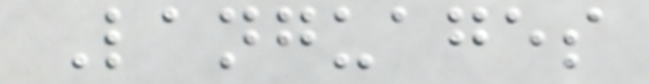Languages
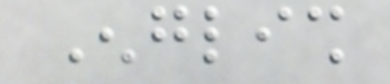English
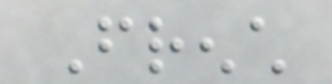French
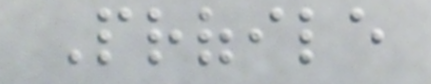Profile
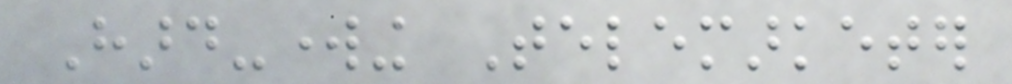Hard-working Telemarketer
